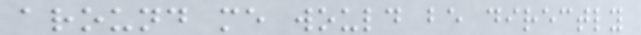around me would be directly
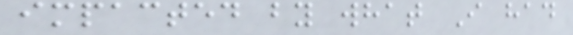impacted by what I had
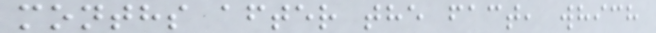months after the fact, which
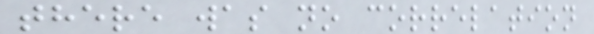there was no correlation
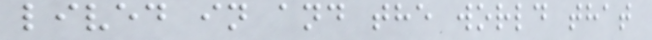lived in and the world that
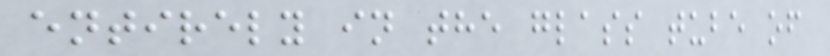entirely in the glass tube of
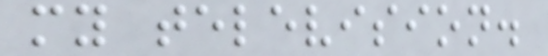my television.
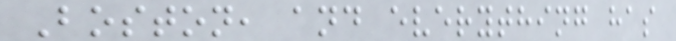Boston, and everything has
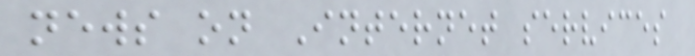news on Internet services
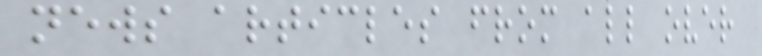news articles from all over
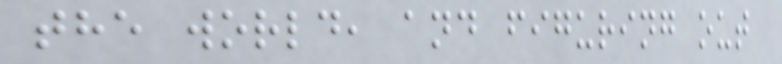the world, and figuring out
